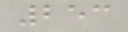253
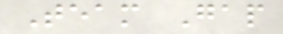Team Gap
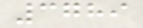3789
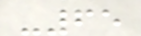-65
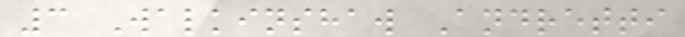3 Walkinshaw Andretti
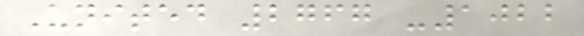United 2767 -1022
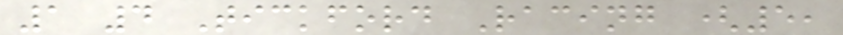1 4 Tickford Racing (5,
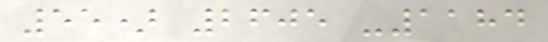55) 2605 -1184
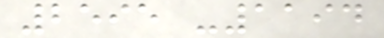2595 -1194
